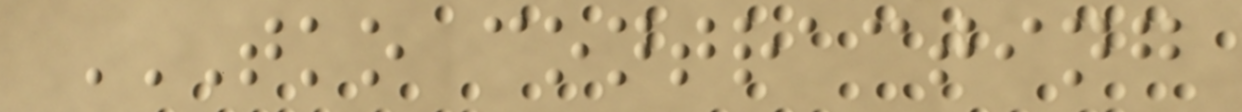TKO CONTRACTING
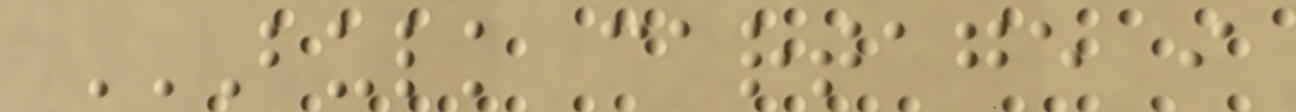BULK CARTAGE I
